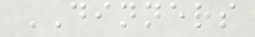DINNERS
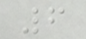6
